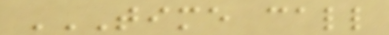TIME CALL
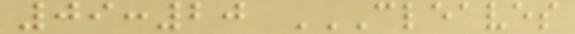09:20 CLEAVES
